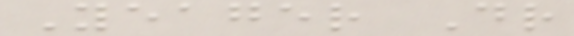Yeager Dr
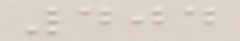404
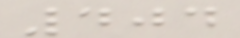404
